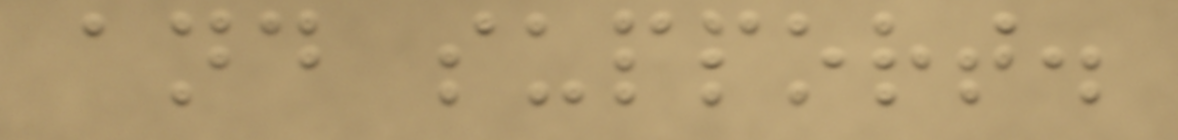and support.
